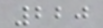220
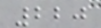220
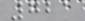721
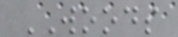WOODS
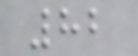82
